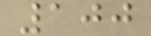100
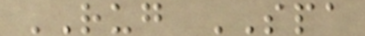RUG SPA
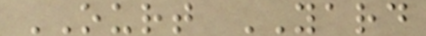OURT YARD
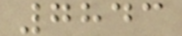7843
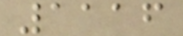1116
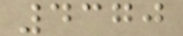4370
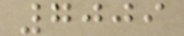7009
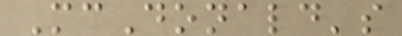McDonald's
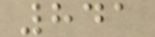841
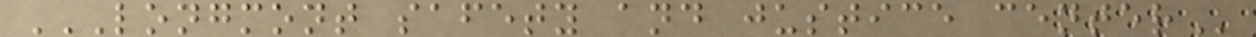LONGMONT SAFETY AND JUSTICE CENTER
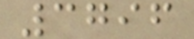3796
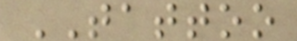TATTOO
